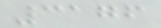3176
